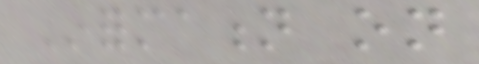Information on
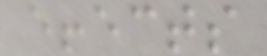effects
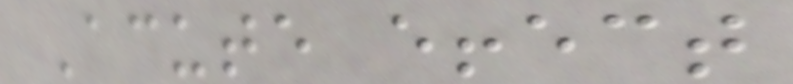Acute effect
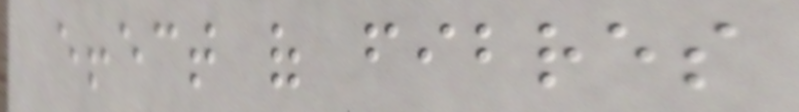effect of fibres
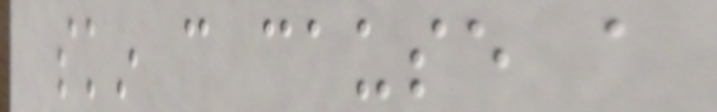skin can cause a
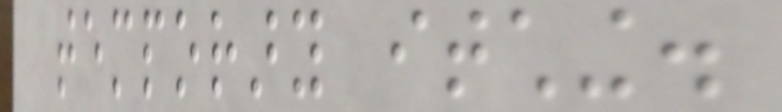temporary itching.
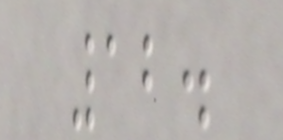12.
